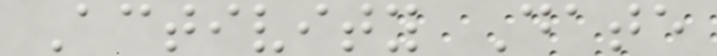Activity Date
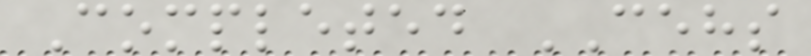Completed CEHS
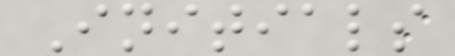Initials
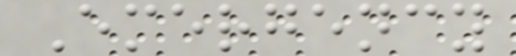Emergency
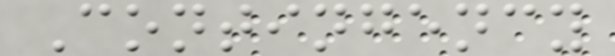Contingency
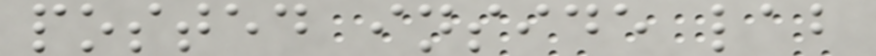posted inside lab
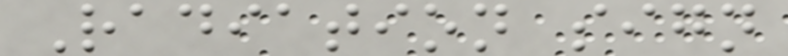Radiation sign
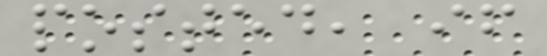posted, if
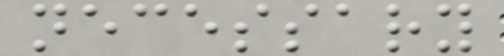necessary
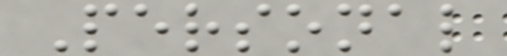Personal
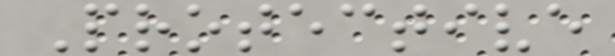Protective
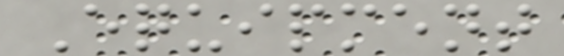Equipment
